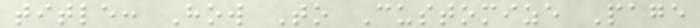title: How To Customize Page
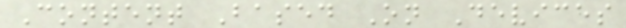Content Based On Devices
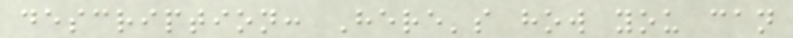description: Here's how you can
